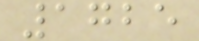1725
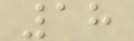18
